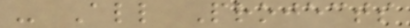- All Projects
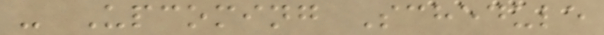- Upcoming Schedule
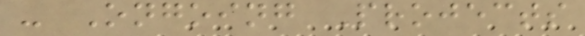- Ongoing Projects
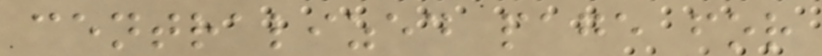centralized page for
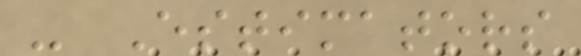- Estimators
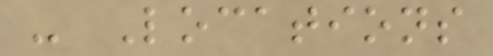- Locations
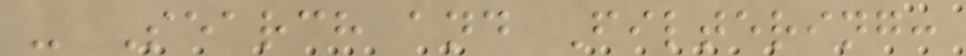- Search and Filtering:
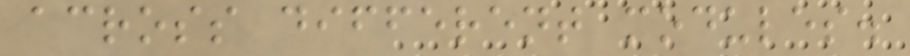across different modules.
